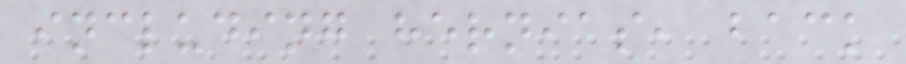including hernias, back
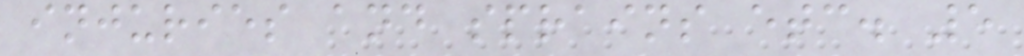injuries and sprains etc. 5
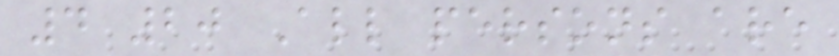4 20 All persons are
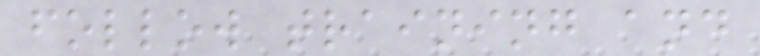follow training and
